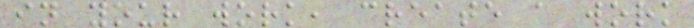in your work, create a work
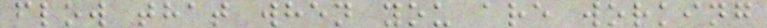flow that when you are working
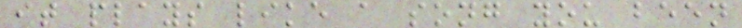it plays like a song you been
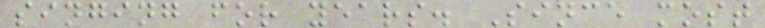singing for years. Since most
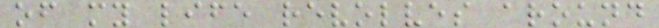of my life revolves around
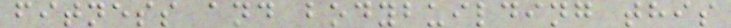fitness and bodybuilding this
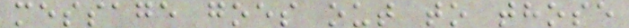message goes out to those
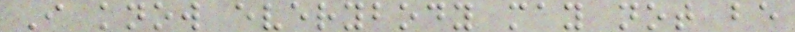I know everybody may not be
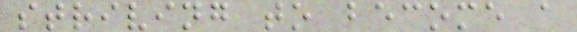striving to become a
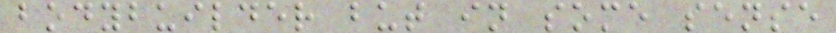bodybuilder but in some sense
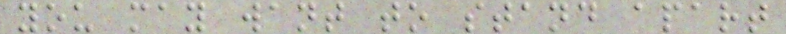you may want to stand apart
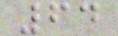64
